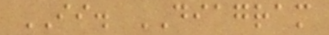II. DIAGRAM
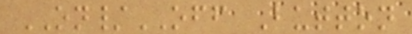ON/OFF Button
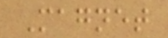Magnet
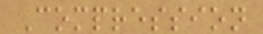Compression
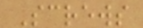Screws
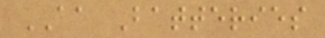AA Batteries
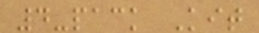4-pack Kit
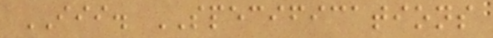III. SPECIFICATIONS
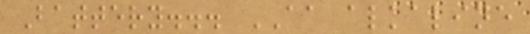Battery... AA alkaline
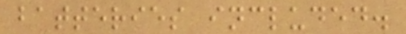batteries included.
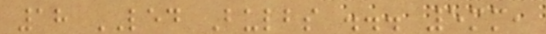18 LED Bulbs ... 5mm,
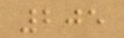205
